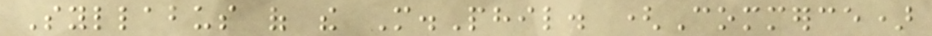Syllabus of the M.Phil. (Commerce)
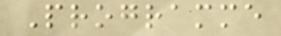Programme
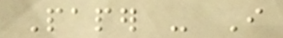Paper - I
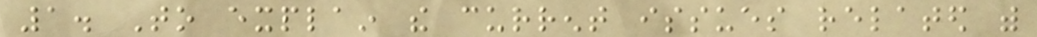1. To explain the current issues related with
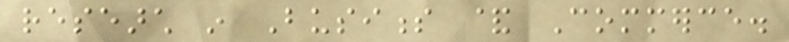research in Business & Commerce.
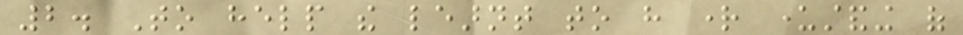2. To help the learnt to have right understanding of
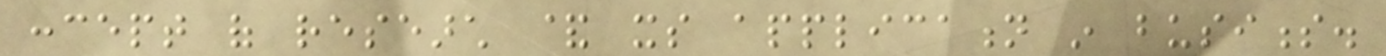concept of research & its application in business.
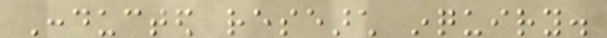Conducted research inquiry.
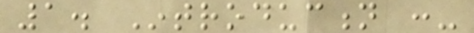1. Introduction :-
